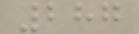287
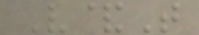V&T
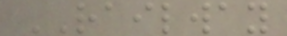RAILWAY
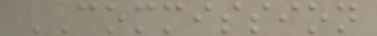COMMISSION
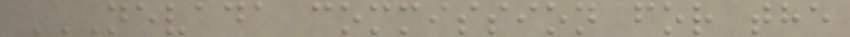NEVADA COMMISSION FOR THE
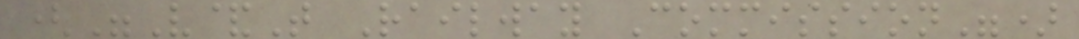("V&T Railway Commission")
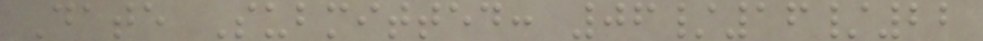Date Submitted: 06/16/22
